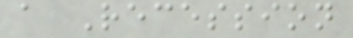a Recession
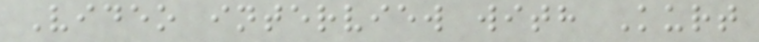Video interview with Kurt
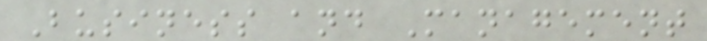Business and Management
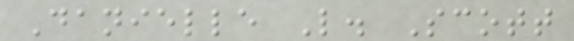Danielle L. Scott
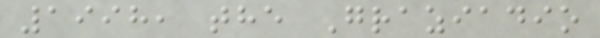1998, the Graziadio
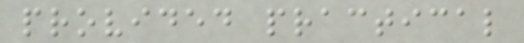provided practical
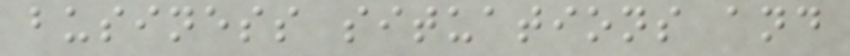business situations and
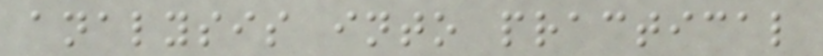analysis into practical
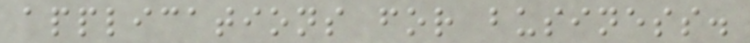applications for business.
